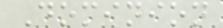Dominion
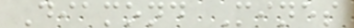Diamond Mines
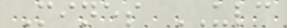Mines ULC
